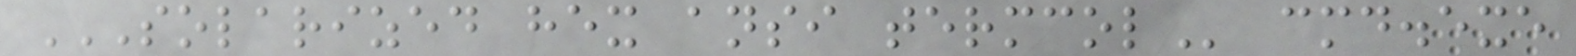SOLARIZED HEX ANSI TERMCOL cmd.exe
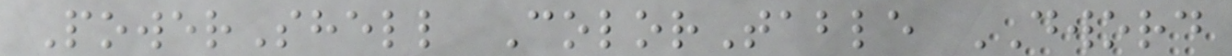PowerShell ColorTable DWORD
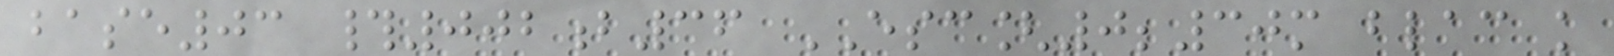base03 #002b36 ESC[0;30m blac k
